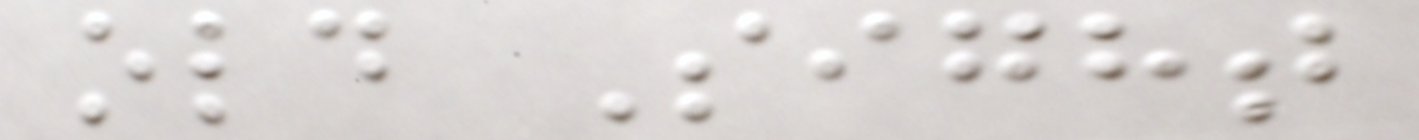old Sight
